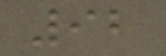92
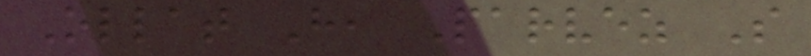Ollat H, Parvez S
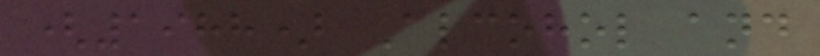(1988) Alcohol and
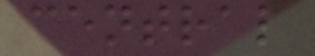central
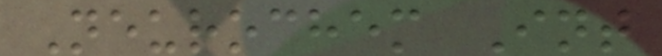Neurochem Int
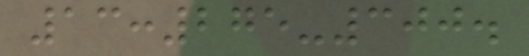13:275-300.
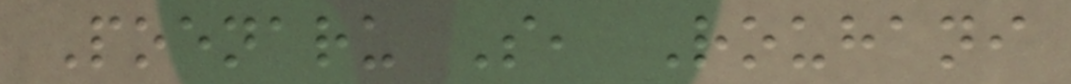Poenaru S, Rouhani
